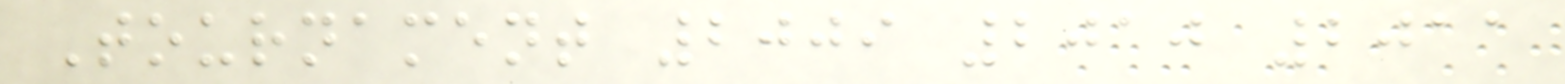Tournament 2009 2010 2011
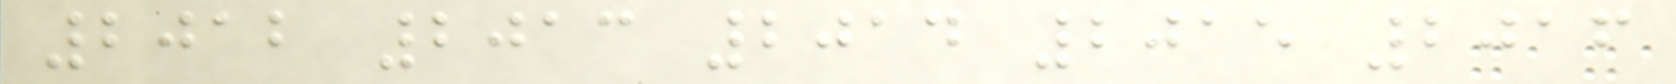2012 2013 2014 2015 2016
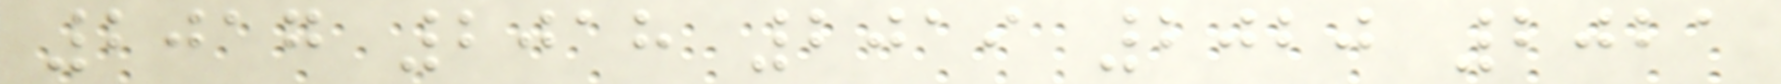2017 2018 2019 2020 2021
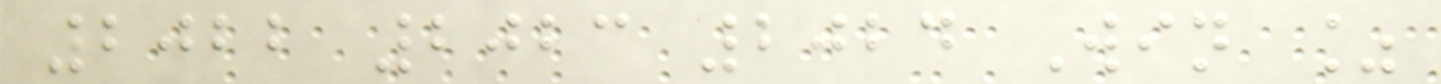2022 2023 2024 Win %
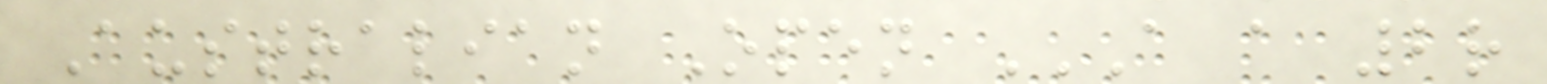Australian Open A A 2R
